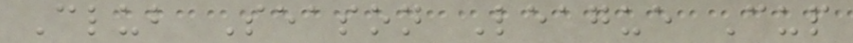Club Season League Cup
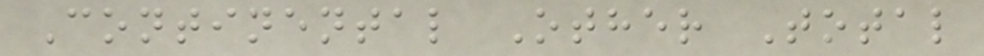Continental Other Total
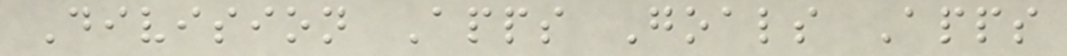Division Apps Goals Apps
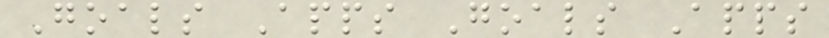Goals Apps Goals Apps
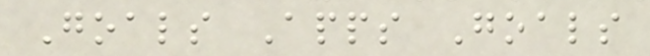Goals Apps Goals
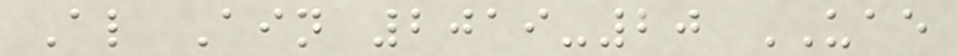Al Ain 2019-20 UAE
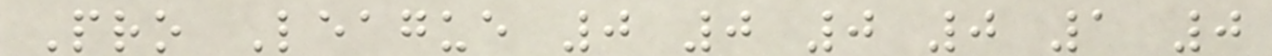Pro League 0 0 0 0 1 0
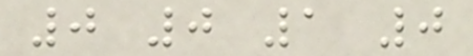0 0 1 0
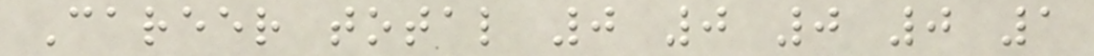Career total 0 0 0 0 1
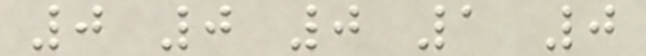0 0 0 1 0
